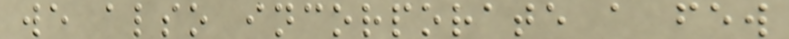we also incorporate a few
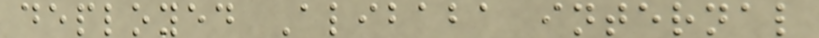deployed Alibaba internal
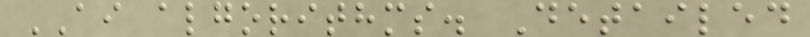AI algorithms. Detailed
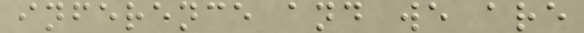inference and we are
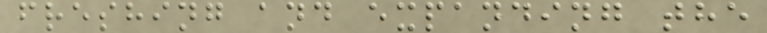freshing and expanding the
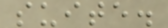suite.
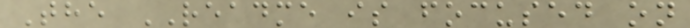The README is focused on
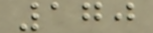170
